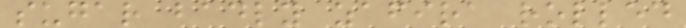sugar badly zafira rolled
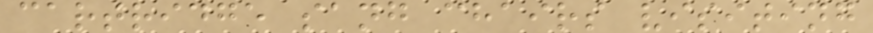cartridge sang chairs visiting
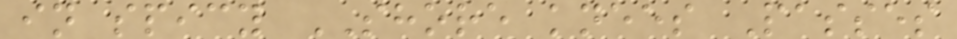in spicy SHORE knees Passes
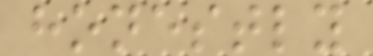honestly
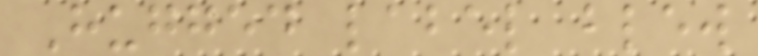Hugged label blew
